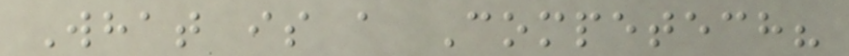What is a Competech?
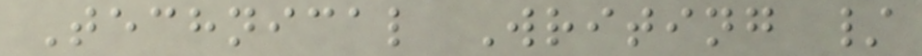Technical Writing /
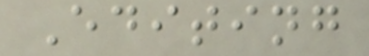Editing
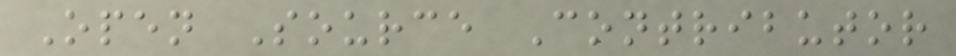Open Source Contributor
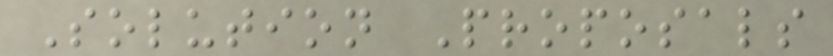Solution Proposals
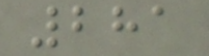281
